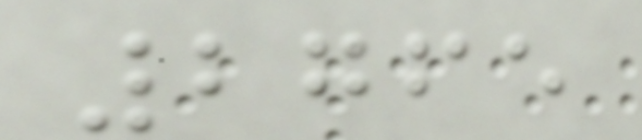2765
